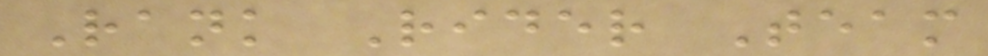Rank Rider Team
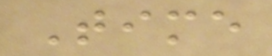Time
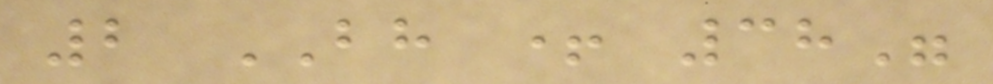2 BH + 38"
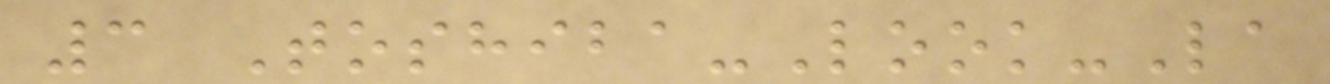3 Toshiba-Look-La
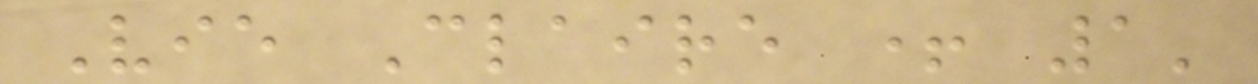Vie Claire + 1'
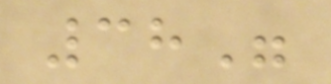38"
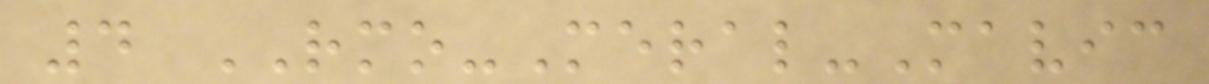4 RMO-Meral-Mavic
